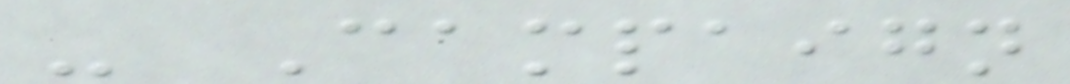- Campaign
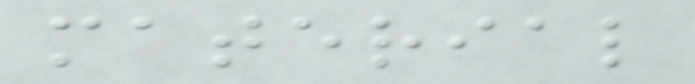material
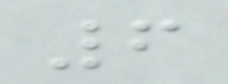6
